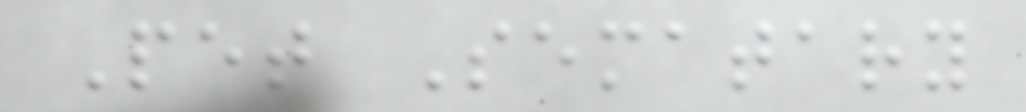Pet Sematary
